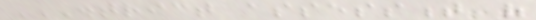DISTRICT ASSESSMENT OF
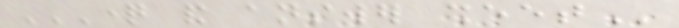QUESTION AND ANSWER SHEET
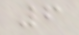6
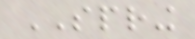SPRING
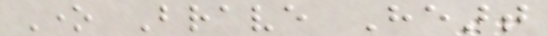One Brave Heart
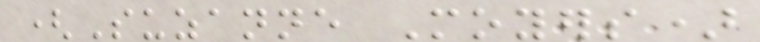(Suzanne Moyers)
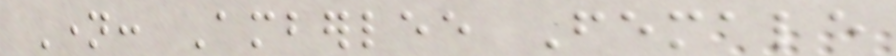Name: Amberlee Female
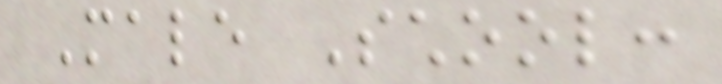Male School:
